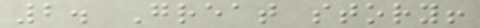2. Great story!
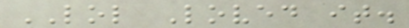LOL Loved it.
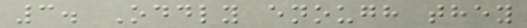3. Oddly enough they
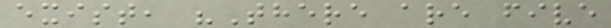exist, "There are five
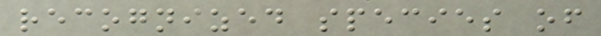recognized species of
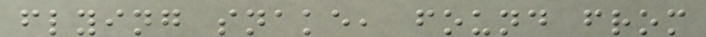flying snake, found from
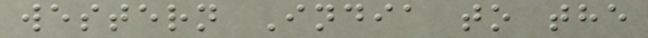western India to the
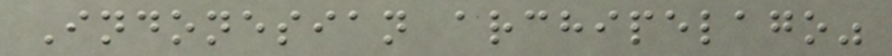Indonesian archipelago"
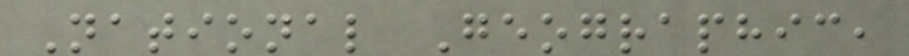National Geographic,
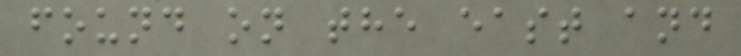found on the east and
